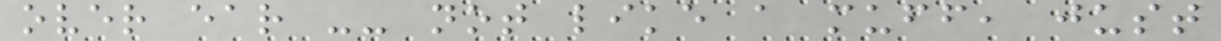over ear -- not like a muff, just
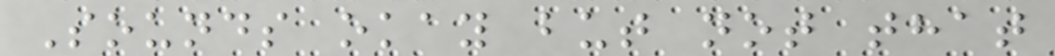Sounds okay but not that
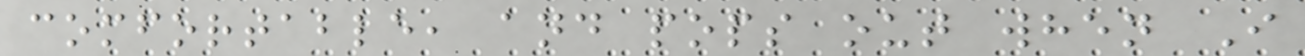comfortable, and pops out when I
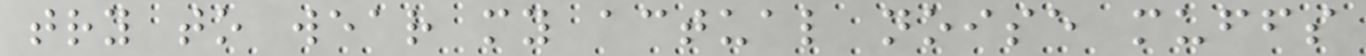try to wear my actual noise muffs
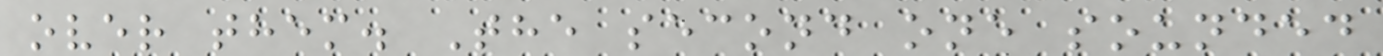over them. The second one sounded
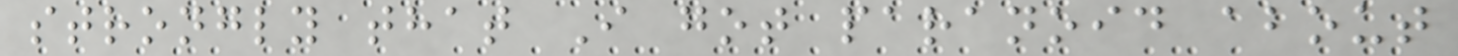strongly that I got paranoid about
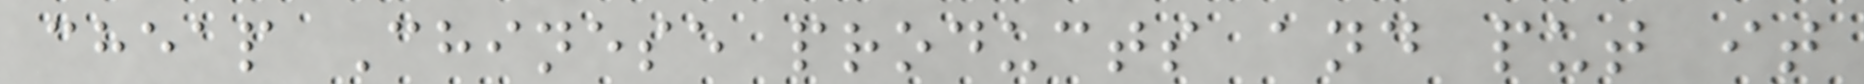cheap Chinese products and put it
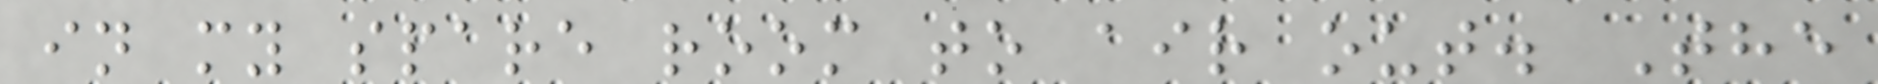in my spare room to air out. The
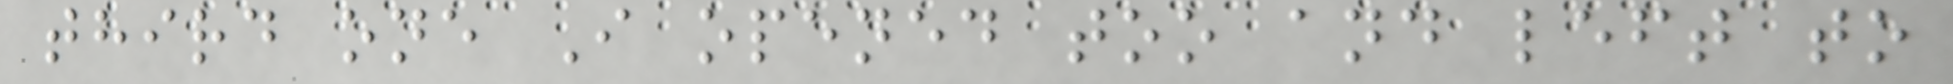third one I opened too and left to
